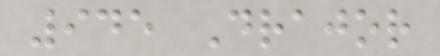945 Drajor
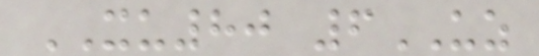XU80 6UZ
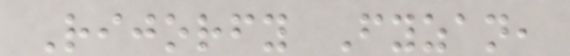Rijorfy Fyzan,
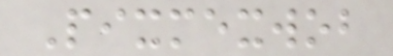Pixmexwob
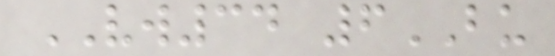VW34 6BU
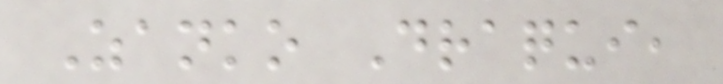Zanko Draqui,
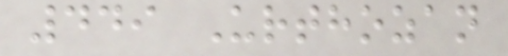449 Urthozan
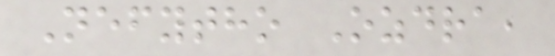Nefytho Ozdra,
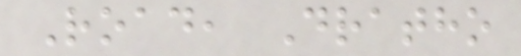Road, Dratho
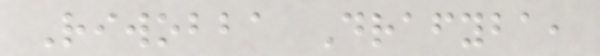Riwobba Drafyba,
